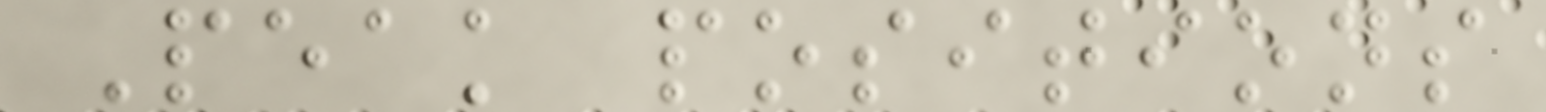Peak positions
